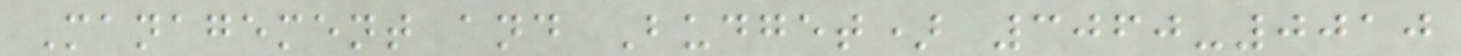Management and Budget) 3060-0010
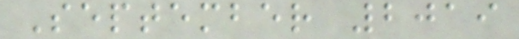September 2019
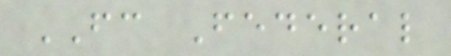FC Federal
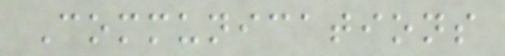Communications
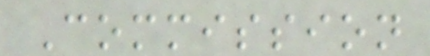Commission
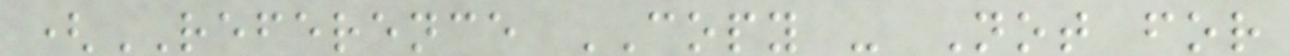(REFERENCE COPY - Not for
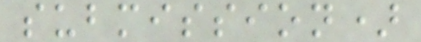submission)
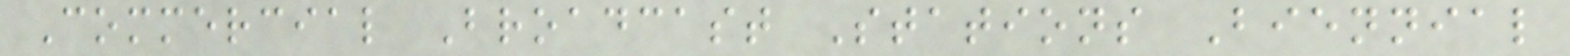Commercial Broadcast Stations Biennial
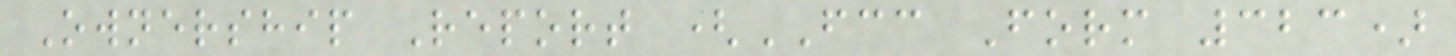Ownership Report (FCC Form 323)
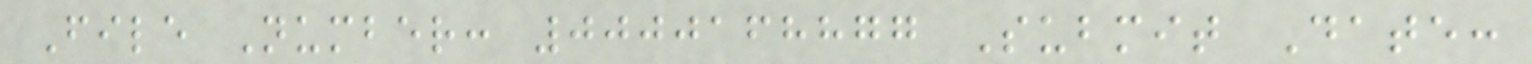File Number: 0000168877 Submit Date:
